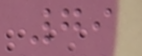79
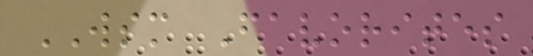WSM Favorites
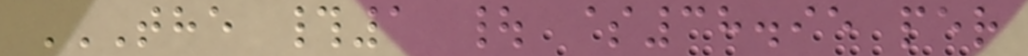THE #1 | $38.95 PER
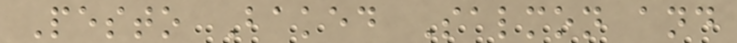Pesto Baked Salmon and
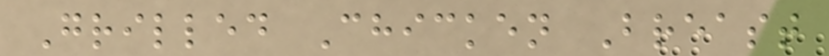Grilled Chicken Breast
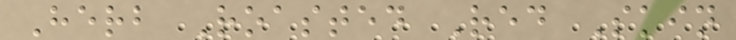Herb Roasted Red Skin
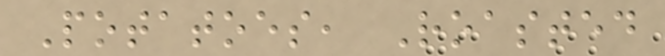Potatoes, Roasted
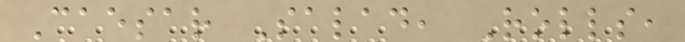Caesar Salad, Rolls,
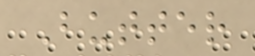Butter
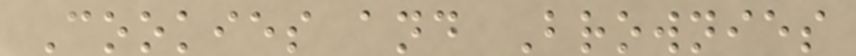Cookies and Brownies
